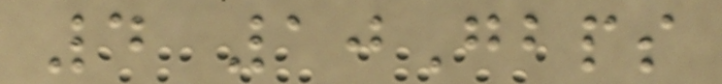4 10Gbps
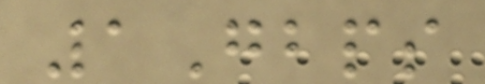1Gbps
